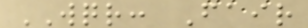WQR: Fair
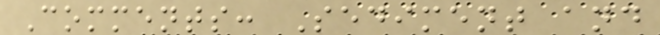Comments: Sediment and
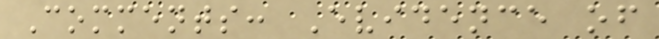Comments: Evidence of
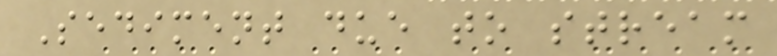Sediment due to stream
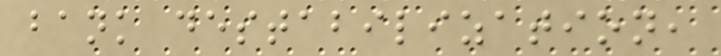bank destabilization,
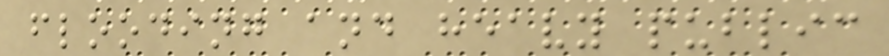flooding and heavy public
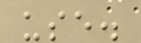use.
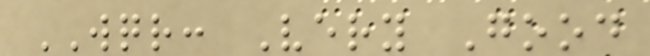WQR: Very Good
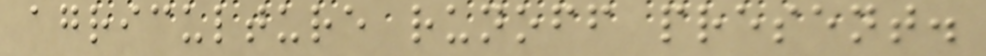agriculture runoff present.
